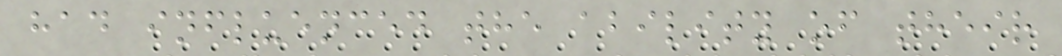had influenced the ability of their
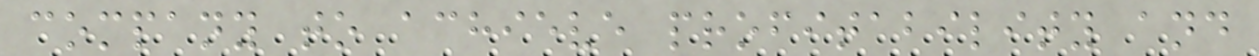company to achieve profitability and
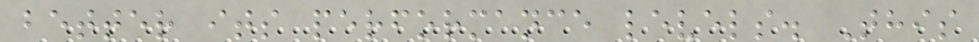better its performance levels. This
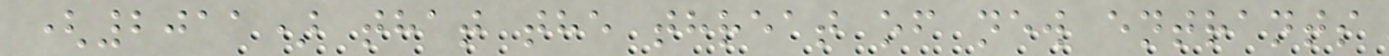(2011) that the threat of new entrants
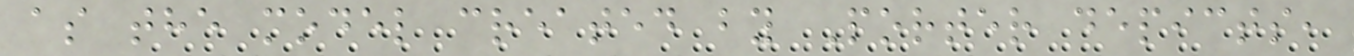as the model created by Porter depicts,
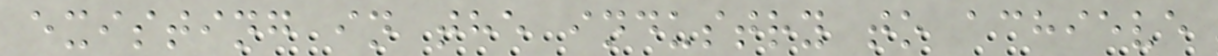existing in the industry to achieve
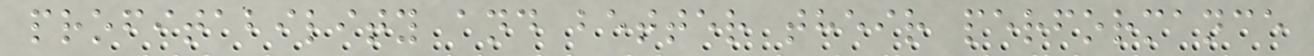profitability and better their performance
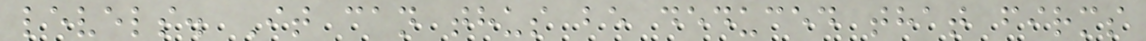levels. It can thus be deduced that firms
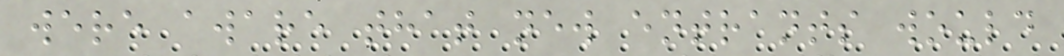were aware that new entrants would
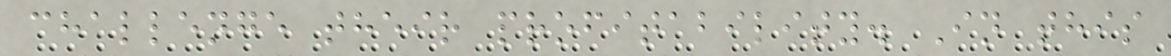challenge their profitability. In this
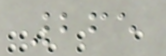265
